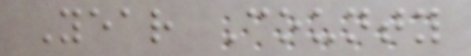Year County
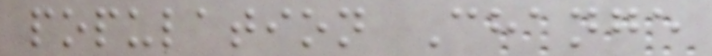population Change
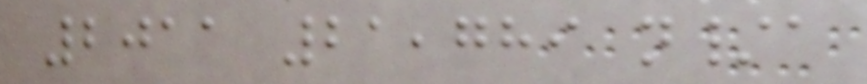2011 21,789 n/a
